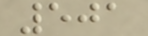501
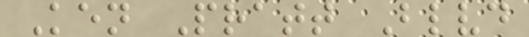Ken Pratt Blvd
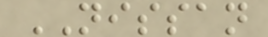NISSAN
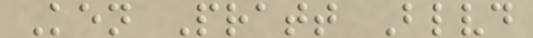Ken Pratt Blvd
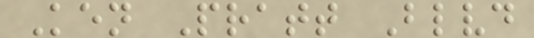Ken Pratt Blvd
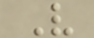V
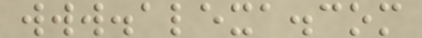www.alexa.com
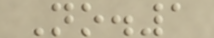No.1
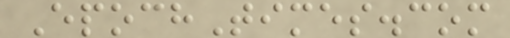EpochTimes.com
